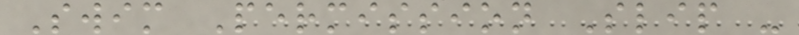Swim Permission Slip -
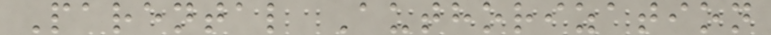Parental Authorization
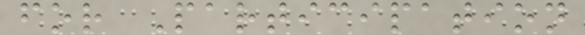for Participation
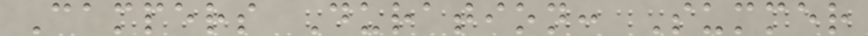Campers Duration: Summer
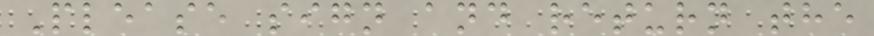Please sign and return the
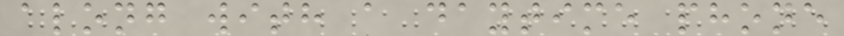along with a daytime phone
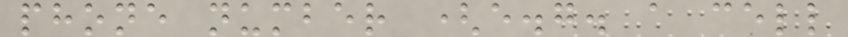phone number (e.g. a cell
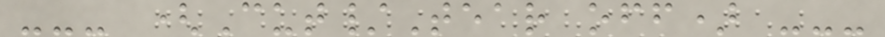--- (Cut/Tear off) ---
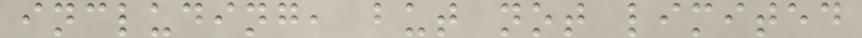including, but not limited
